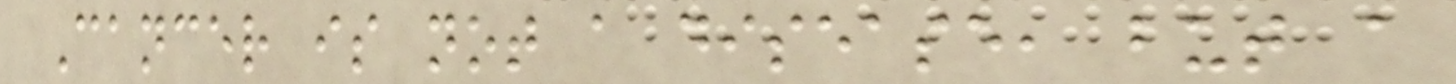Cancer is not a disease, but a
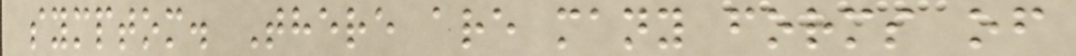symptom. There are many forms of
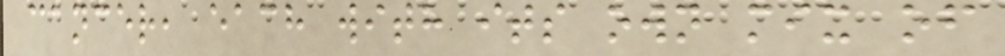cancer, each with its own mix of
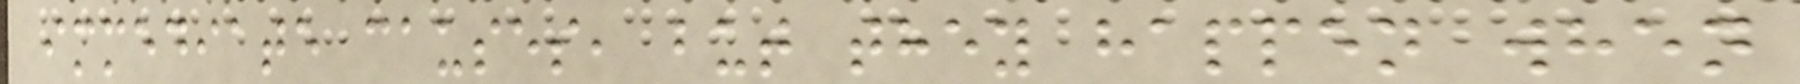immediate causes, but they happen when
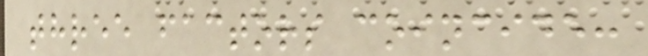three factors coincide:
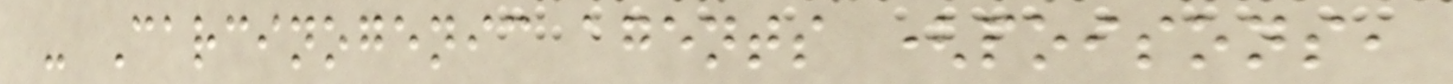- Carcinogenic agents (poisons,
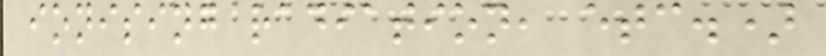ionising radiation, etc.)
